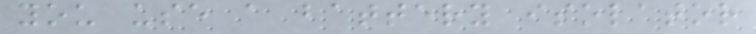you use a battery isolator
